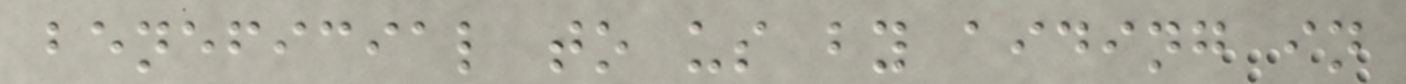beneficial to us by aiding in
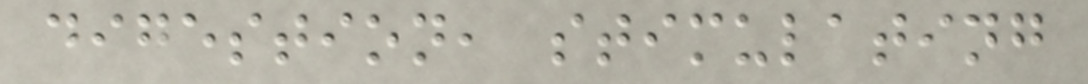digestion, stimulating
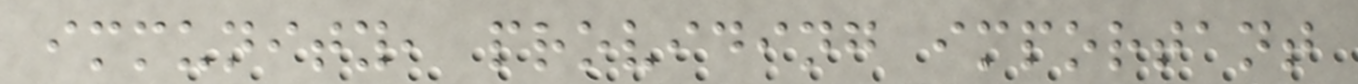immunity, providing important
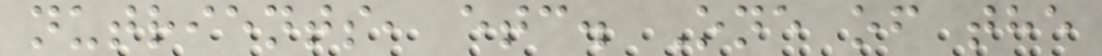nutrients, etc. One of the
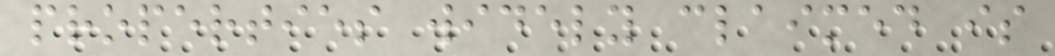properties widely claimed is
